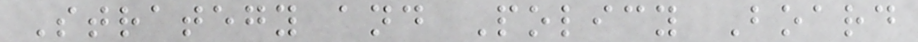Strategy and Policy Board
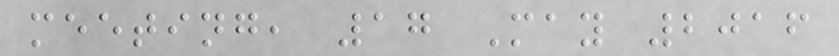meeting, 17 May 2016
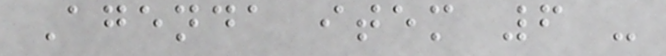Agenda item 6 -
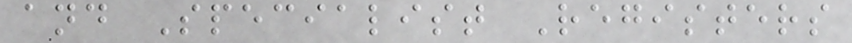and Specialist Registers
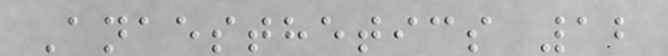Anaesthetics 12
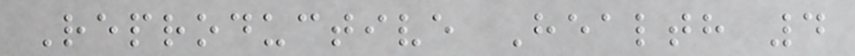Reproductive Health 4
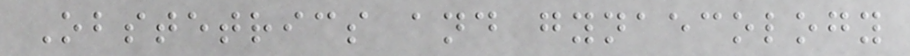Obstetrics and gynaecology
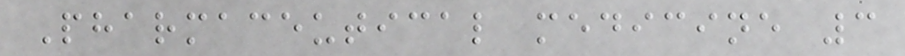Pharmaceutical medicine 3
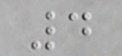4
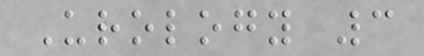Urology 3
